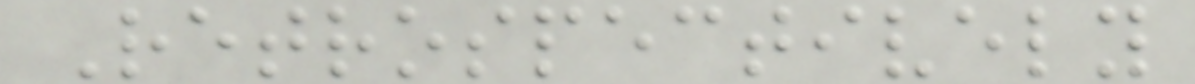Retrospectively
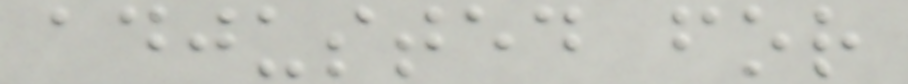adjusted for
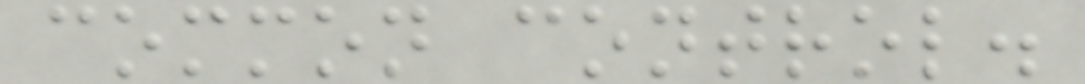common control.
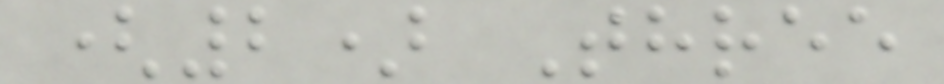(2) Three
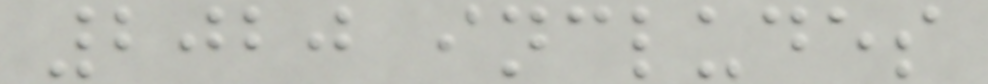2020 includes
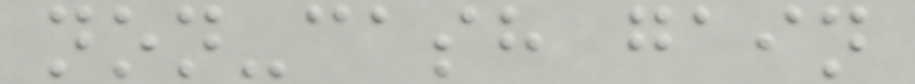non-cash gain
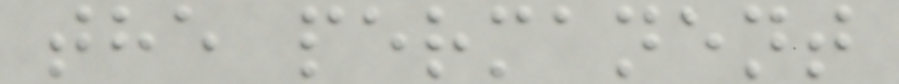the permanent
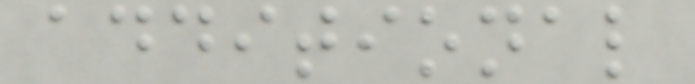additional
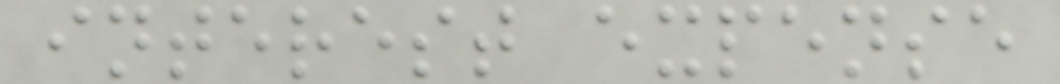interest expense
